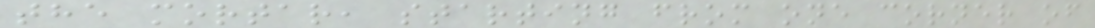the mortar, starting from one corner of
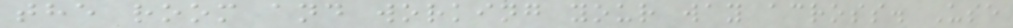the room and working your way across. Use
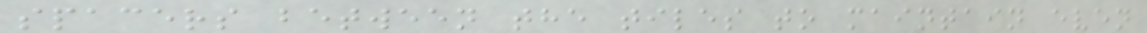spacers between the tiles to maintain even
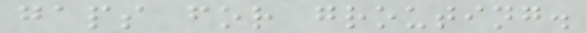gaps for grouting.
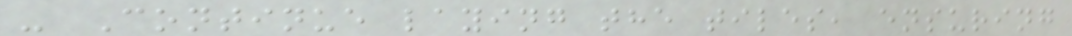- Continue laying the tiles, ensuring
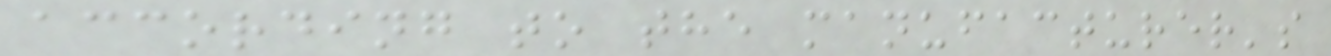according to the manufacturer's
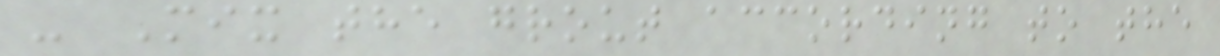- Mix the grout according to the
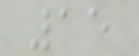15
